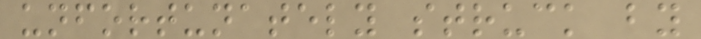unfortunately struck by
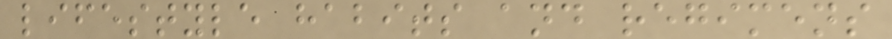lifestyle habits and regimens
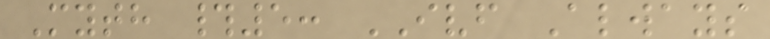Myth #5: IVF Always
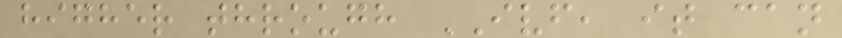higher through IVF, it can
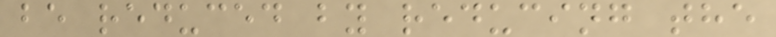be reduced by reducing the
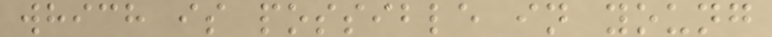which is possible in young
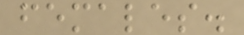females.
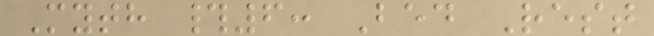Myth #6: Bed Rest
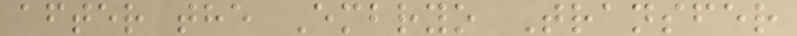after the Embryo Transfer
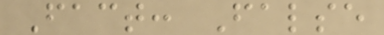Fact: False
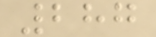287
